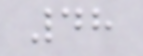48
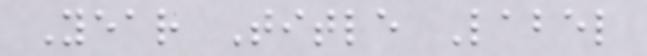Year Title Label
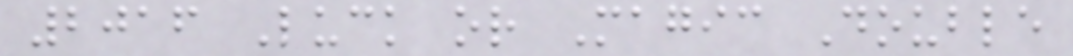2016 Luck or Magic Double
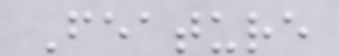Feature
